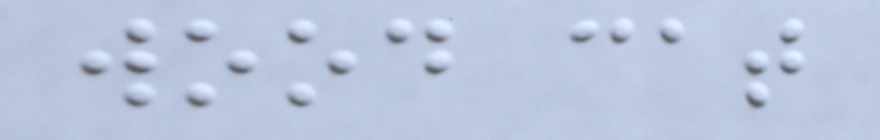wood cat
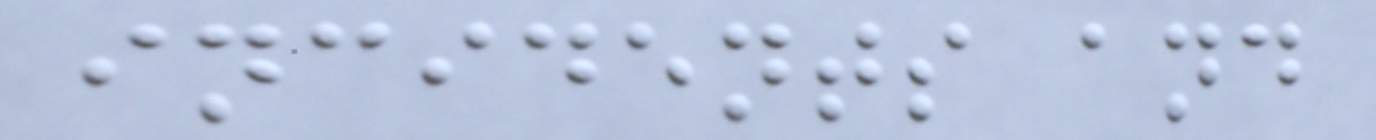incidents and
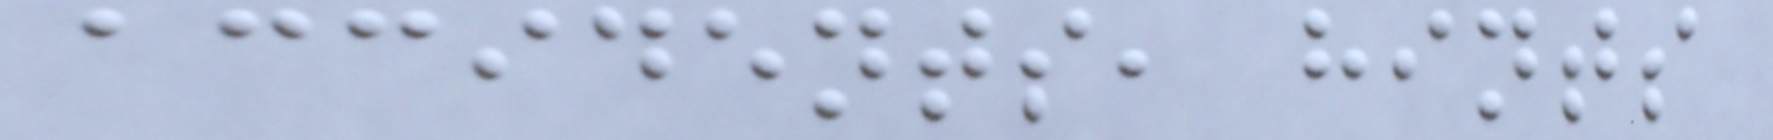accidents, hints
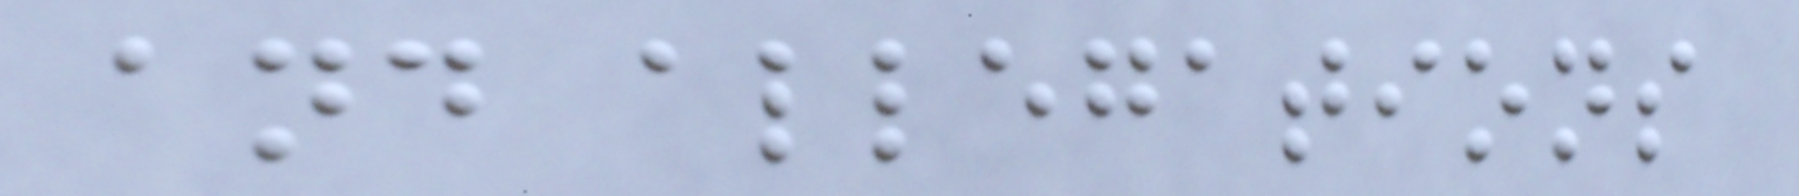and allegations
